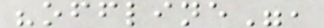"offline",
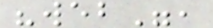"web",
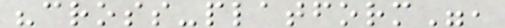"cross-platform",
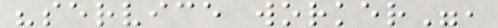"service worker",
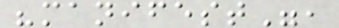"manifest",
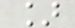]
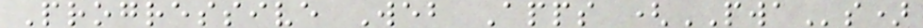Progressive Web Apps (PWAs)
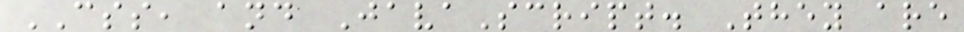CSS, and JavaScript. They are
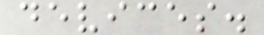devices.
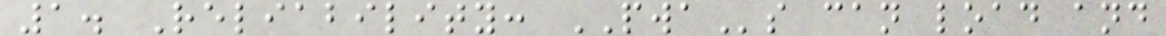1. Reliability: PWAs can load and
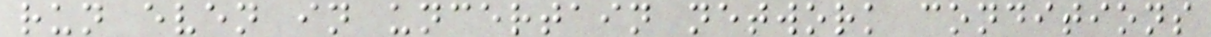run even in uncertain network conditions
